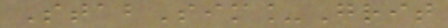StabSim_Grit
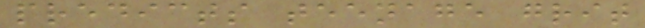predicts teenage grit
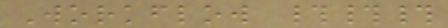Workflow ###
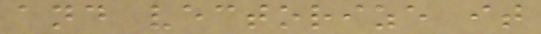and vectorize it
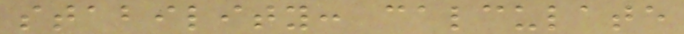stability: calculate
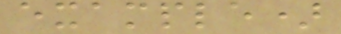example)
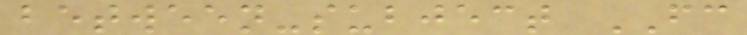between-subject FC
